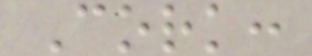Cork:
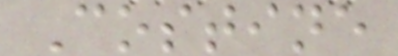Costine
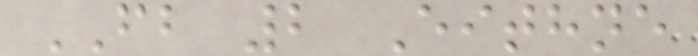FB 2 Eithne
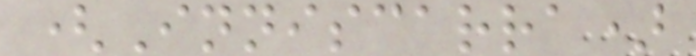(Inniscarra)
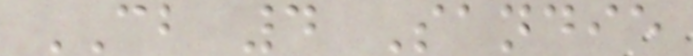CB 4 Sandie
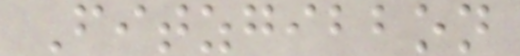Fitzgibbon
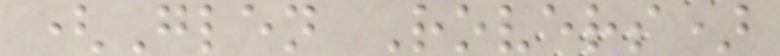(Glen Rovers)
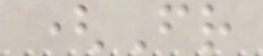(Fr
